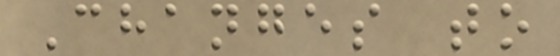Changes to
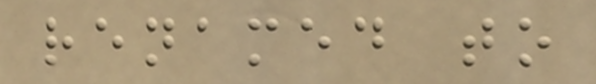renamed to
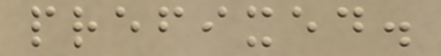prefixed.
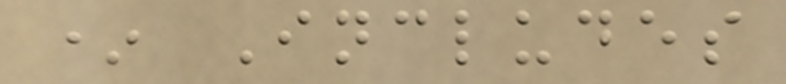* Includes
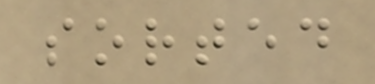sorted
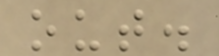out.
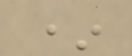*
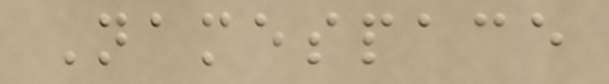Namespace
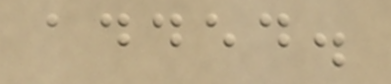added.
